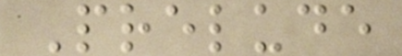Prelude
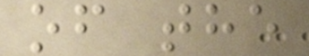of the
